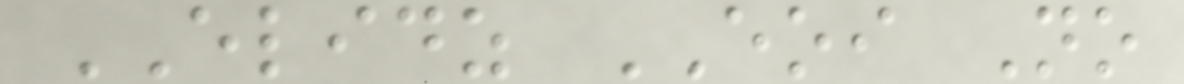ELIDZ EOI No
